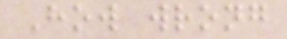How wrong
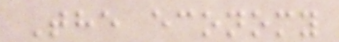The economy
